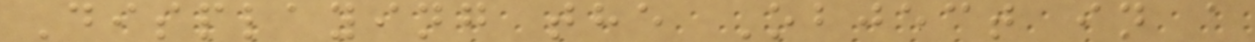Displaying the Object in a
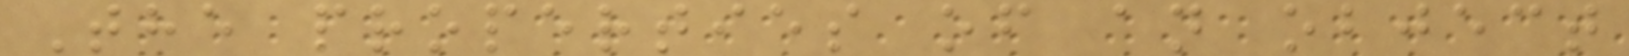The properties of an object
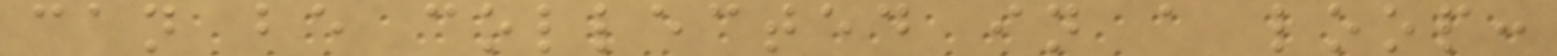can be collected in a loop:
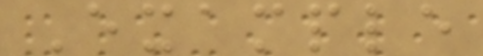Example
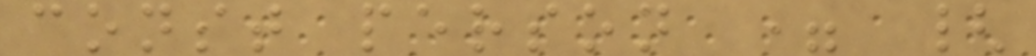const person = {
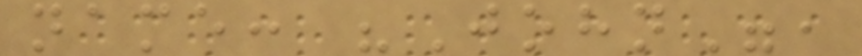name: "John",
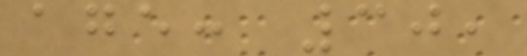age: 30,
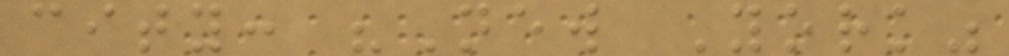city: "New York"
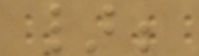};
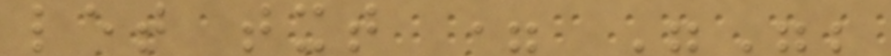let txt = "";
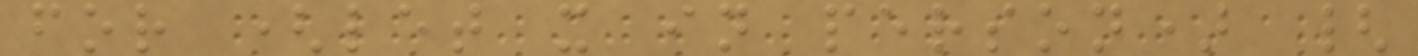for (let x in person) {
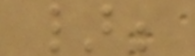};
